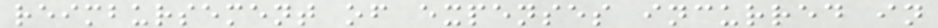reimbursement of expenses incurred in
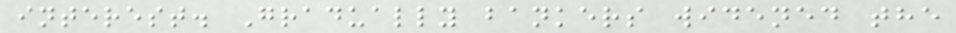interest. Gradually bankers widened the
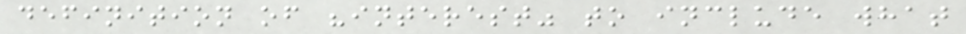definition of "interest" to include what
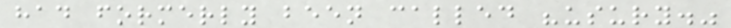had formerly been called "usury."
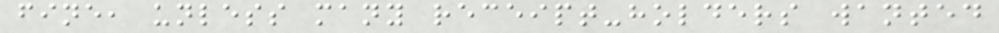fine, unless many receipt-holders wanted
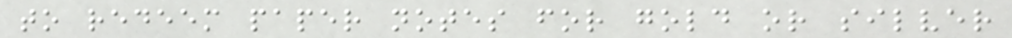to redeem paper notes for gold or silver
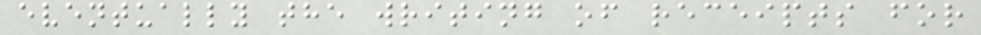eventually the writing of receipts for
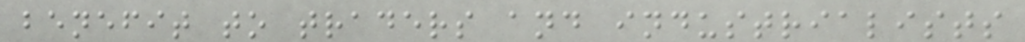benefit to traders and industrialists
